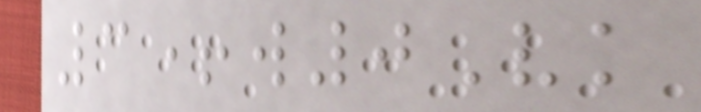3+w0Vk
